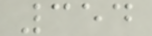354
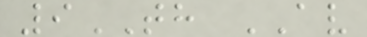9TH AV
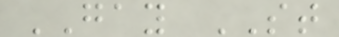GAY ST
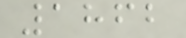1862
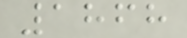1868
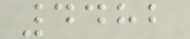4482
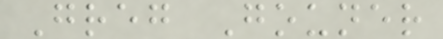Greg Gouner
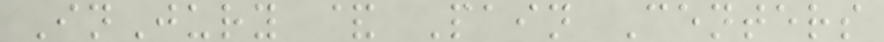InJury & Pain Centers
